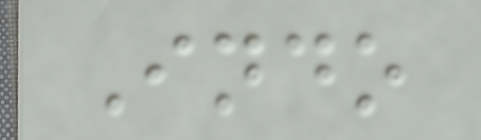Indo
